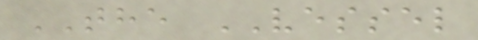THE VESSEL
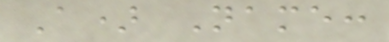A) Name:
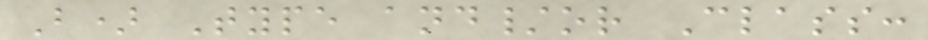B) Type and/or Class:
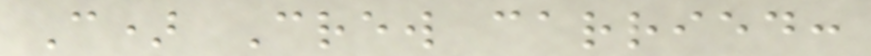C) Crew carried:
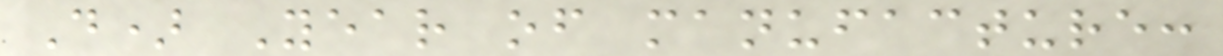D) Year of manufacture:
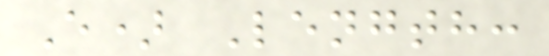E) Length:
